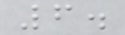6.
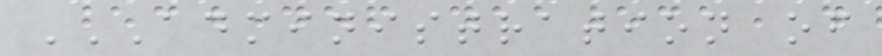ADMINISTRATION OF
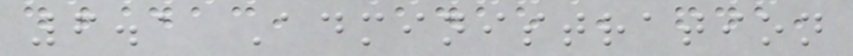6.1 Administration
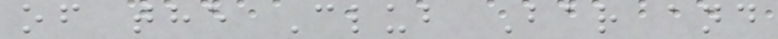of the Club Bar and
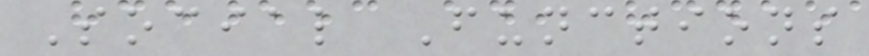Social Functions
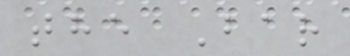the Bar
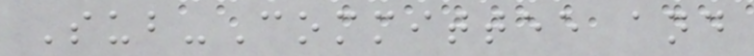Sub-Committee and
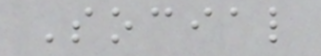Social
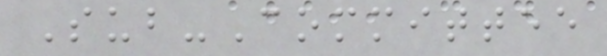Sub-Committee
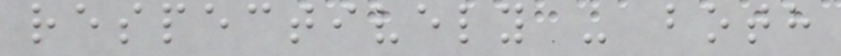respectively - both
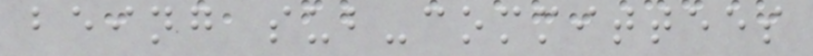being sub-committees
